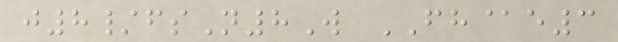j8/fsN8W FH@e3
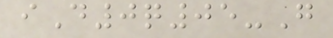iD0q05-G
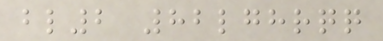bl2 82lghrqq
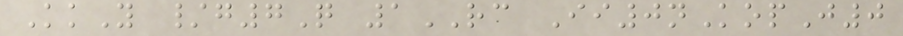KkY /g7Q 1RC Ii0nKopJ0
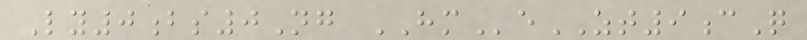Ly0bs0Ng HMeZT9cQ
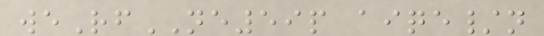weRfNE59p aiqe/n
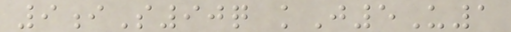9iS90q kJ5U1
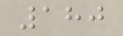180
